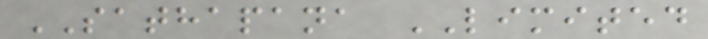SATHAPANA LIMITED
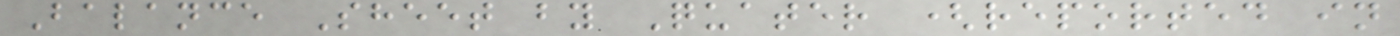Balance Sheet by Quater (reported in
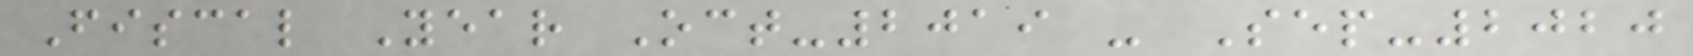Fiscal Year Oct-2019 - Sep-2020
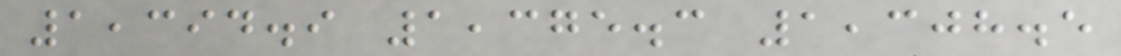1,394.9 1,375.3 1,308.5
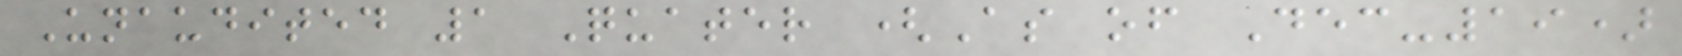Unaudited 1 Quater (As of Dec-19)
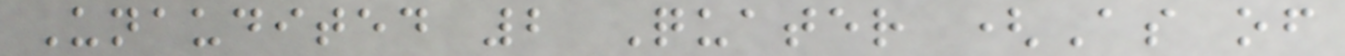Unaudited 2 Quater (As of
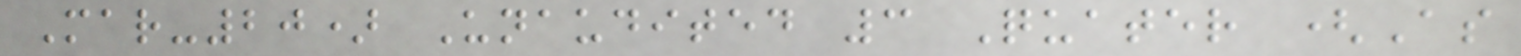Mar-20) Unaudited 3 Quater (As
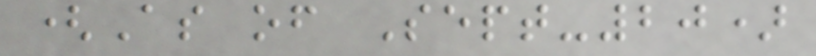(As of Sept-20)
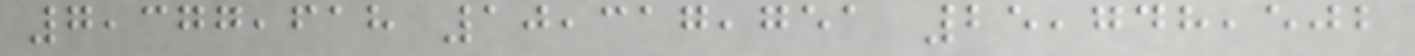7,377,618 10,317,751 25,748,502
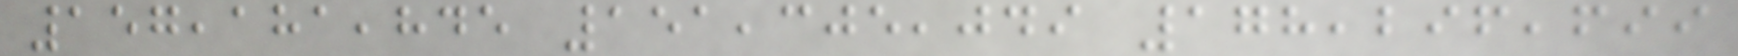157,181,845 151,305,049 178,296,699
